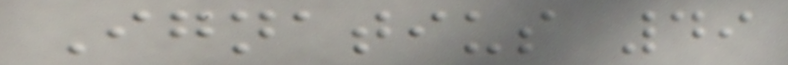Ignatius 49
